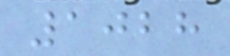1028
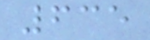635
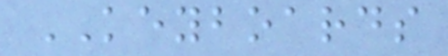KEYBOARDS
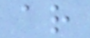ar
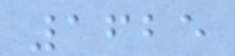1625
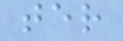ter
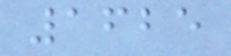1625
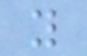y
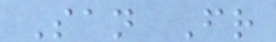San Fr
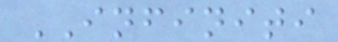INFINITI
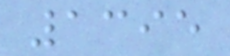1395
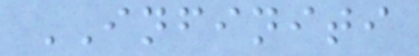INFINITI
